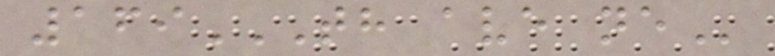169TH AVE NE
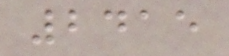2415
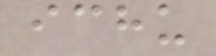ichu
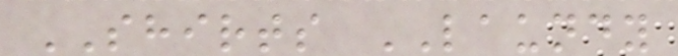SHIRTS LAUNDY
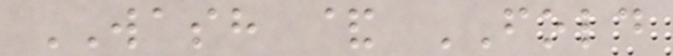WASH & FOLD
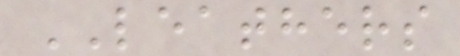LEATHERS
